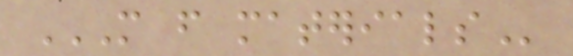MORE FROM MATERIALS
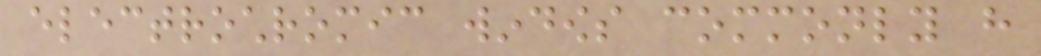electrochromic windows commonly have
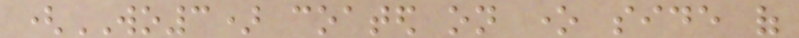(WO3) coated on one side of
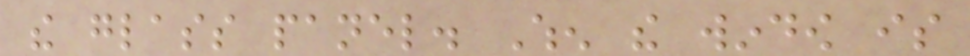the glass panel. When the window is
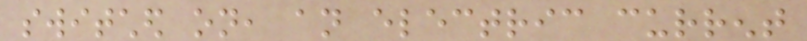switched on, an electric current
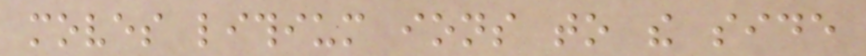moves lithium ions to the side
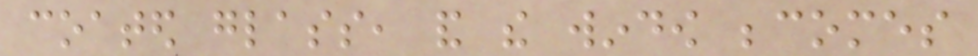coated glass, and the window becomes
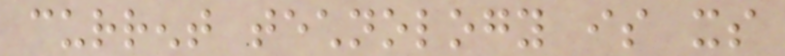current technology is its
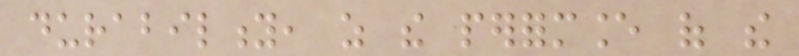durability, as the performance of the
